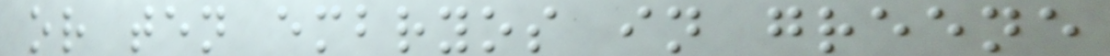or ten embryos in greene
